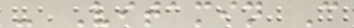- Vitamin C
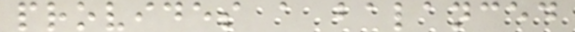provides a balanced
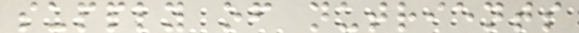supply of nutrients
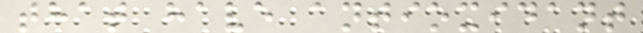that have antioxidant
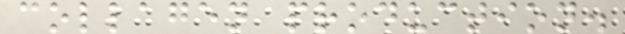collagen production.
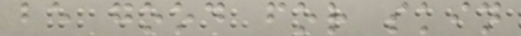be good for skin
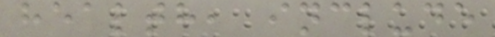health, include
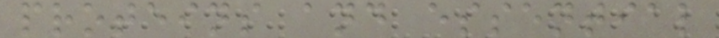proteins and essential
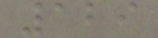129
